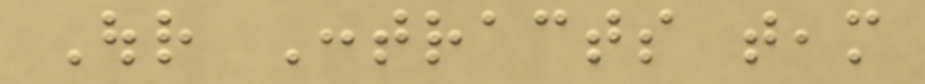Our Contracts team
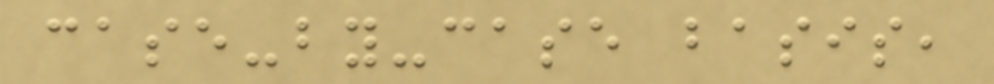case-by-case basis,
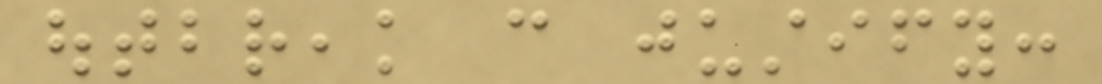outbreak can justify:
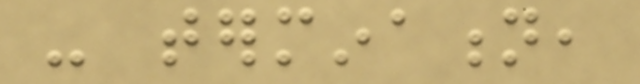- termination,
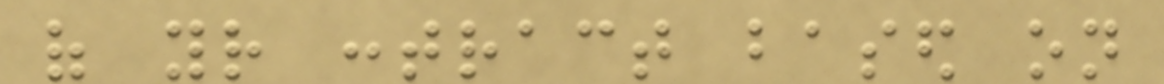of your contract based on
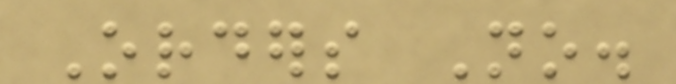Orders No.
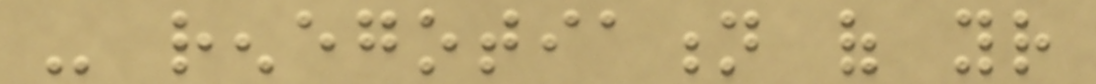- renegotiation of your
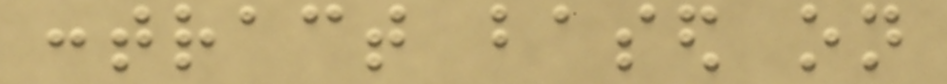contract based on
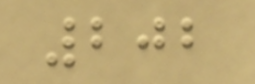202
